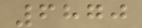6870
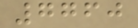7760
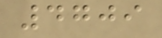4709
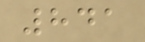841
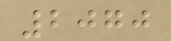2070
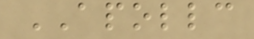APOLLC
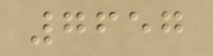7657
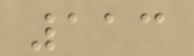113
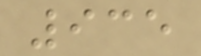935
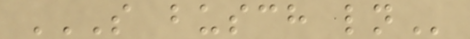S BUSCH LN
